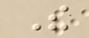The
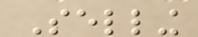Selling
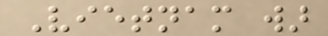Vietnam war
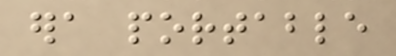era portable
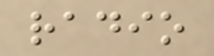radio
